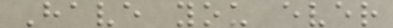Have you ever
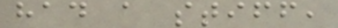had a stiff,
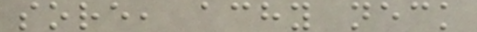sore, achy neck
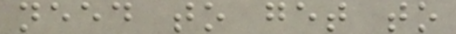need to get to
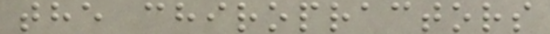the chiropractors
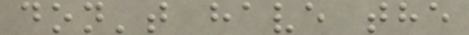don't have the
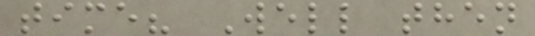time? Well then
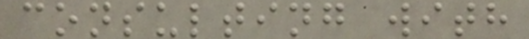consulting with
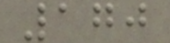170
